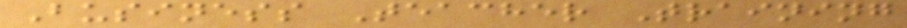Business Teacher Training
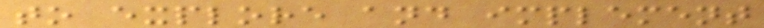to explore and implement
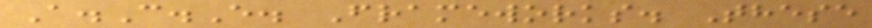A.C.E. Frameworks. These
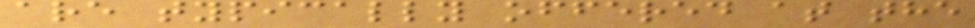are typically offered at the
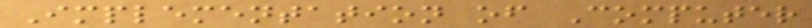Implementation of Computer
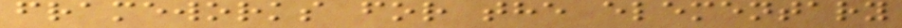frameworks for the elementary
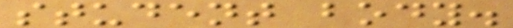student body.
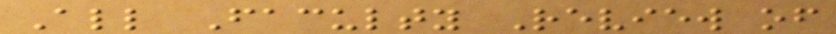All Faculty Review of
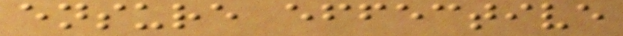ensure effective
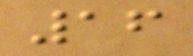16
